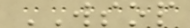WSOP
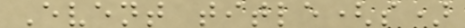Event title(s)
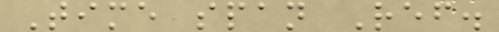Time span Ref.
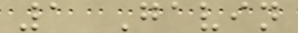1 Gavin
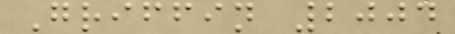Griffin 2004
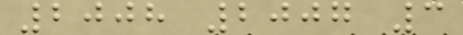2008 2007 3
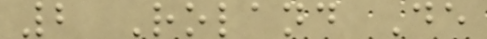2 Roland De
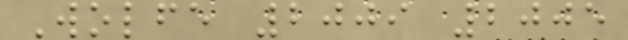Wolfe 2009 2005
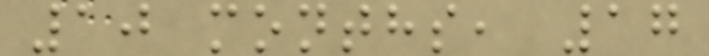10 months, 17
